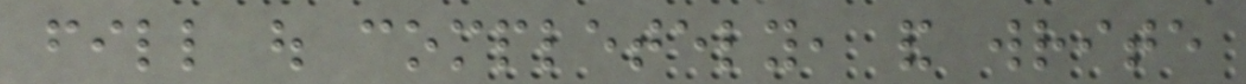fill out completely, and write
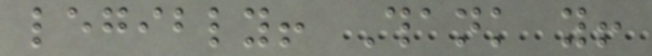legibly! Thank you!
